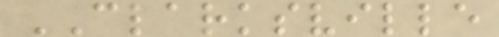CLARKSVILLE
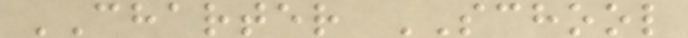CHARTER SCHOOL
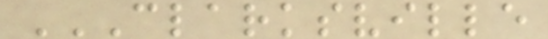CLARKSVILLE
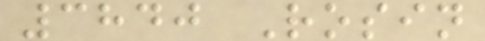3840 Rosin
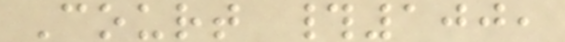Court #100,
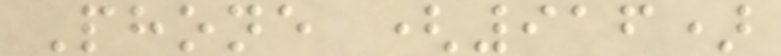Phone (916)
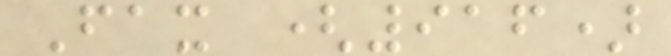Fax (916)
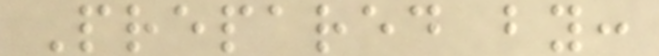Prepared by:
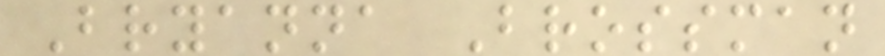Bryanna Brossman
